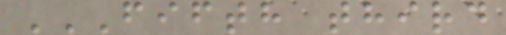FIFTH THIRD
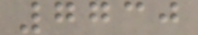7730
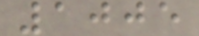1005
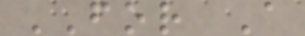FOR A
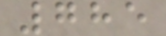785
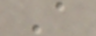A
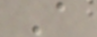A
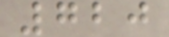720
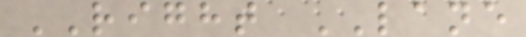RIGHT LANE
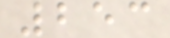253
